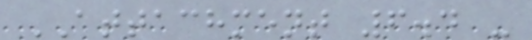ATTACHMENT 6.4 -
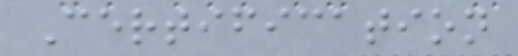Certification
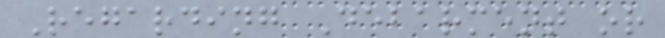Regarding Debarment or
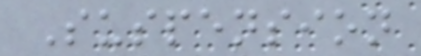Suspension
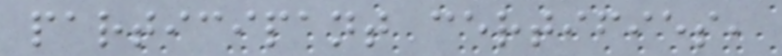participant certifies,
